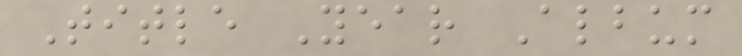Title Year Album
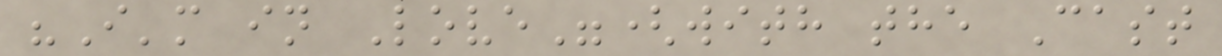"I'm in Love"(with the Cast
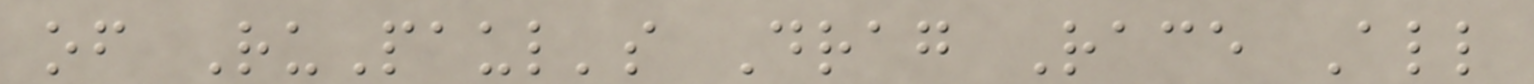of RuPaul's Drag Race All
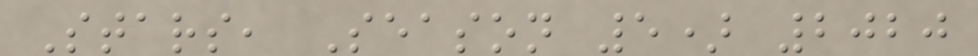Stars, Season 5) 2020
